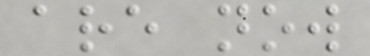are now
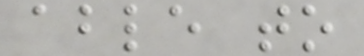able to
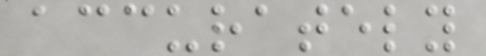accurately
